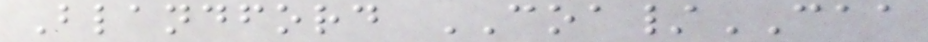Blandford COA/CAA
